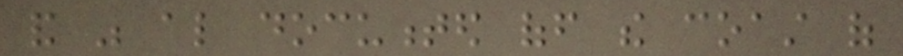and was also documented off the coast of
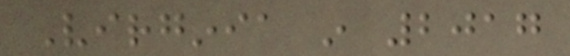Virginia in 2017
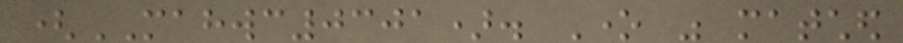(MAHWC0301). One was matched
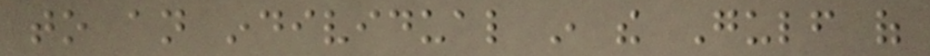to an individual in the Gulf of
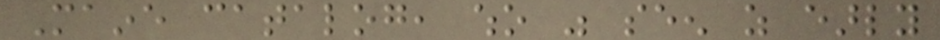Maine catalog, who was seen as early
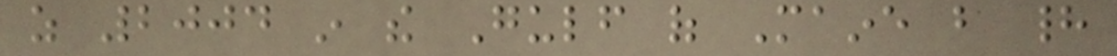as 2004 in the Gulf of Maine but had
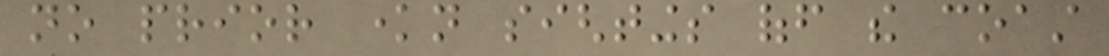no prior known sightings off the coast
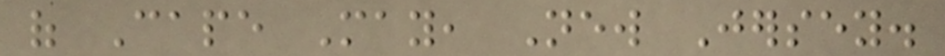of Cape May, New Jersey.
